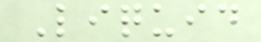Liquid
